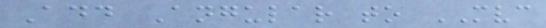Add Angular to MVC
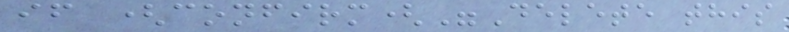if (confirm("Delete this
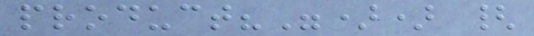product?")) {
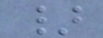}
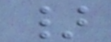}
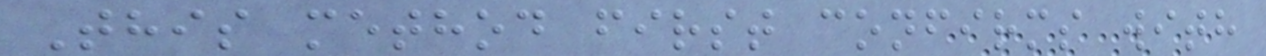This method first confirms with
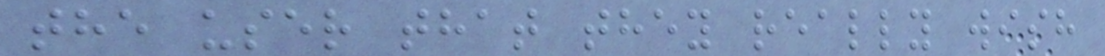the user that they really wish
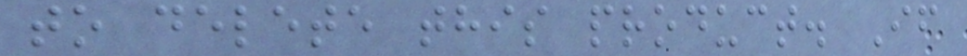to delete this product. If
